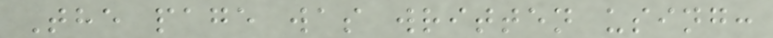The page was written using:
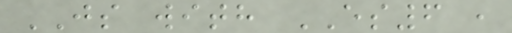JS with ES6 ,
